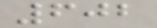602
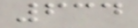634
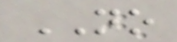NO
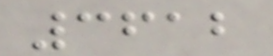3612
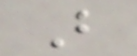B
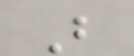B
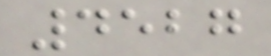4527
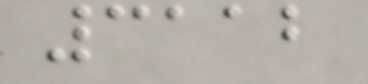3112
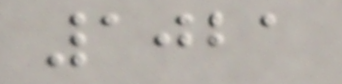1021
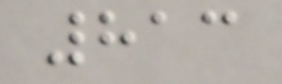813
